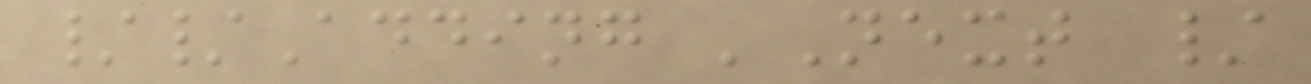//Adding 'Next /
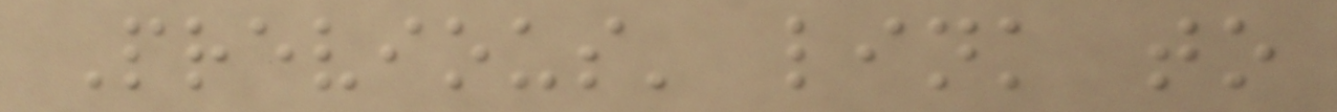Previous' link to
